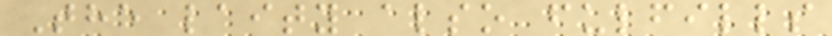The laity also fulfills
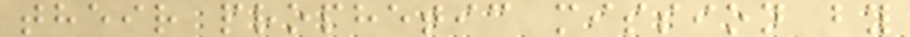their prophetic mission by
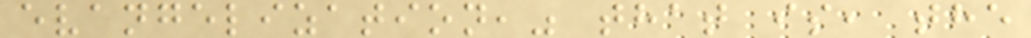evangelization," that is, the
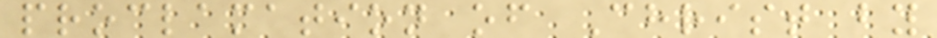proclamation of Christ by
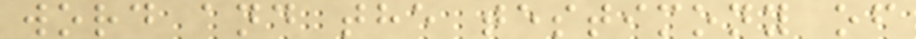word and the testimony of
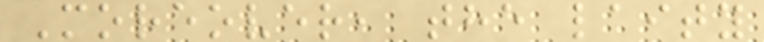Moreover, the laity
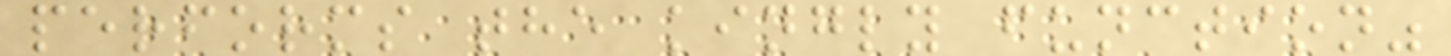performs the kingly function"
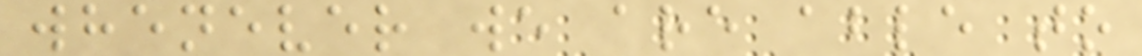whenever we are able to
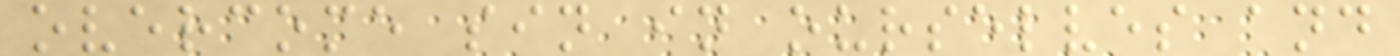overcome sin in ourselves and
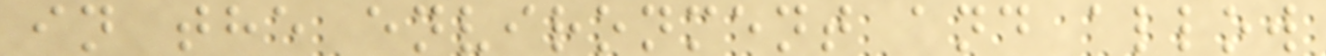in the environment and allow
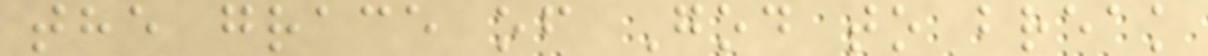the grace of God to break
